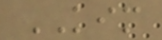KIM
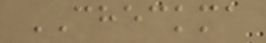CHECKMA
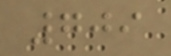709
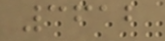3612
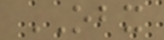OBX
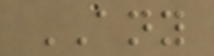ANY
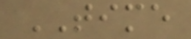TIME
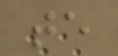te
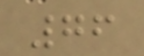76
